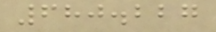680.227
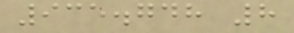935.748 8
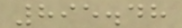895.48
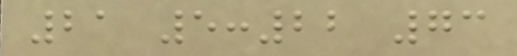21 5:22 73
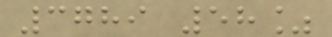3789 58%
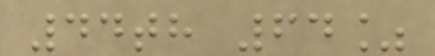44th 64%
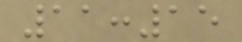11:15
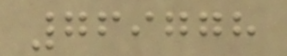769778
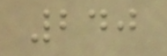240
